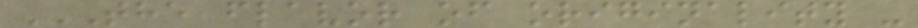THE FLAVOR OF ORIGINALITY -
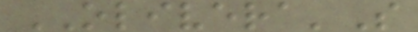OLIVERA'S
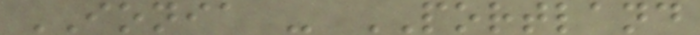IONIA - PORTLAND
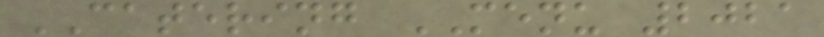CATERING MENU 2021
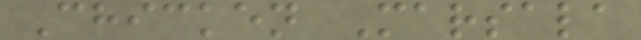Chicken Marsala
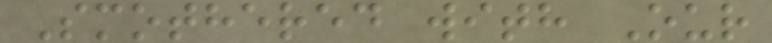Smothered with Our
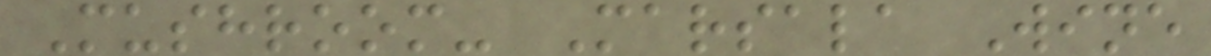Mushroom- Marsala Wine
